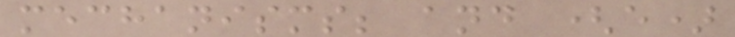mechanisms; and (e)
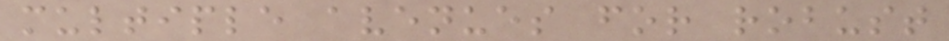multiple avenues for robust
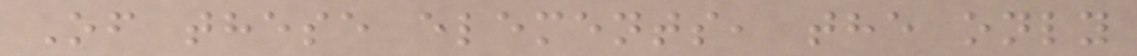Of these elements, the only
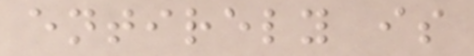entirely is
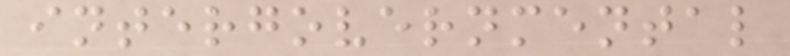intergovernmental
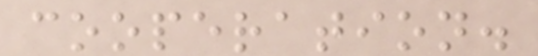cooperation.
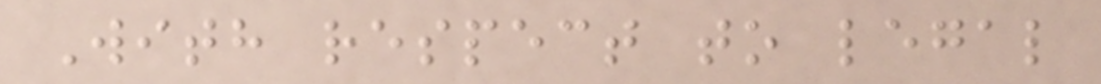With respect to legal
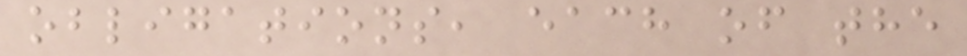obligations, each of the
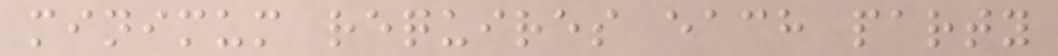minimum requires each party
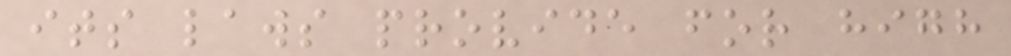its laws provide for high
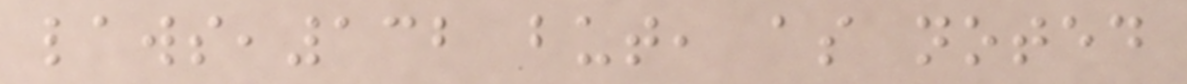laws,132 but, as noted
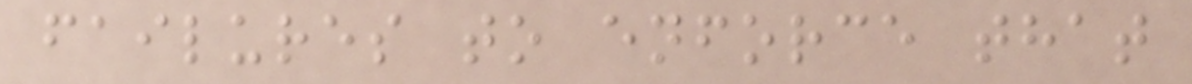failures to enforce that
